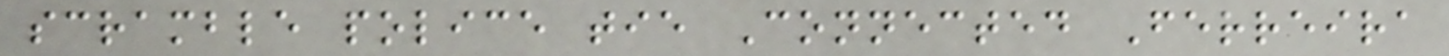scramble police tie Connected Ferreira
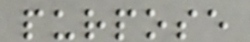purpose
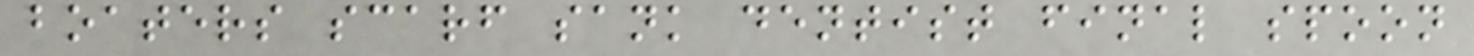boaters scarf sank dentist final spoon
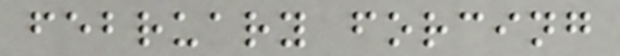february forcing
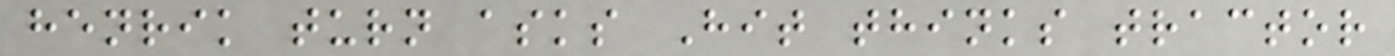henrik turn asks Hit thinks tractor
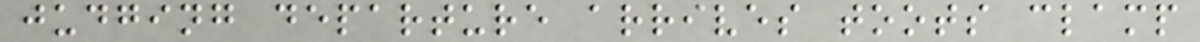judging departure arrives toots clamp
